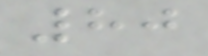80
